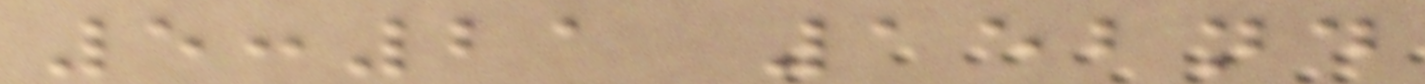5:21 152nd
